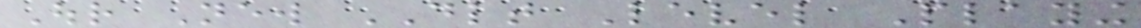Our New DLT Level Playing
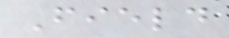Field
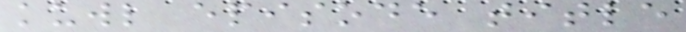kuwl episode title
